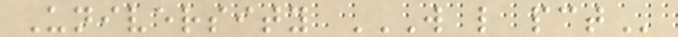University W L PCT
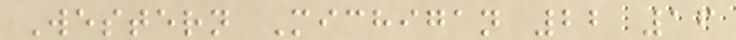Western Michigan 22 16
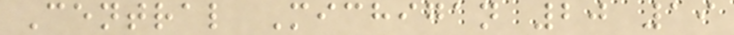Central Michigan 20 19
